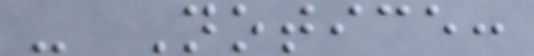- Notice:
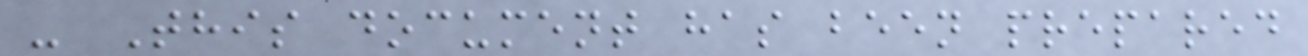- This document has been prepared
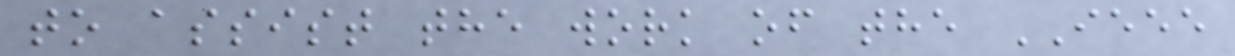to assist the work of the IEEE
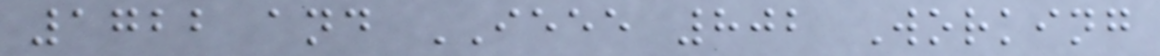1722 and IEEE 802 Working
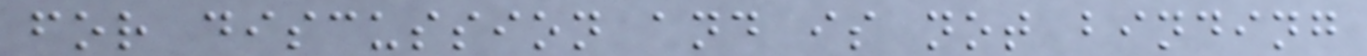for discussion and is not binding
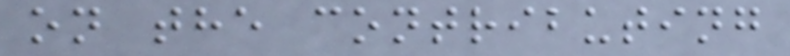on the contributing
